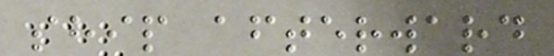ship afterward
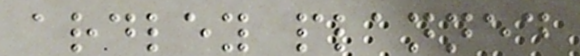ardley planned
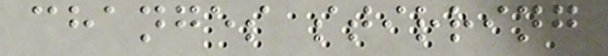changes stirring
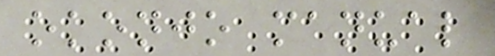okonjo manual
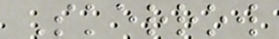Skerrow
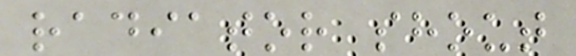radiator shout
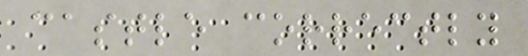castle correctly
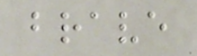brave
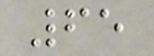65
